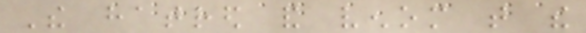The hatred and venom that the
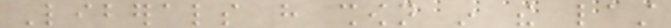Liberals have shown in the last
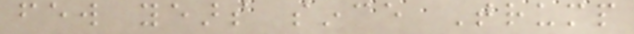few years since Trump
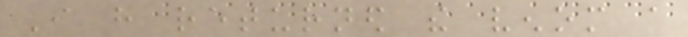I have returned the venom a
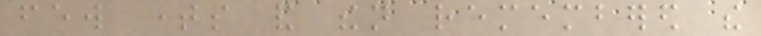few times and then remembered the
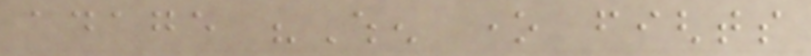adage "When one fights
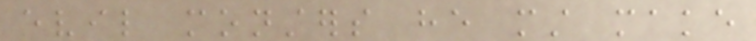evil monsters he must make
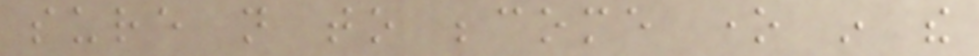sure not to become one in the
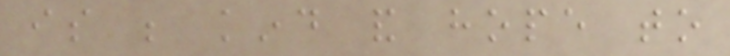is be kind and hope to
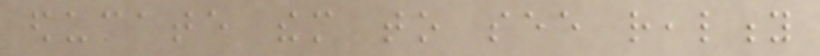educate them to see reality
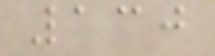130
